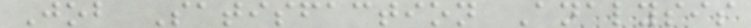Job Satisfaction Analysis
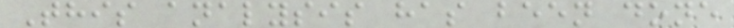This analysis has been done
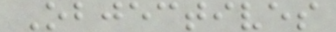Objectives
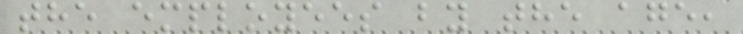the employees by the age,
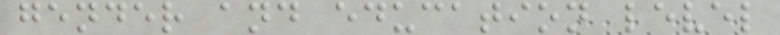gender and education level
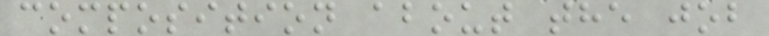composition about the job
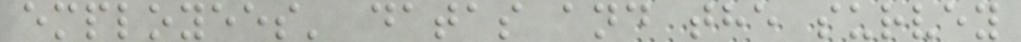employees' datas and the survey
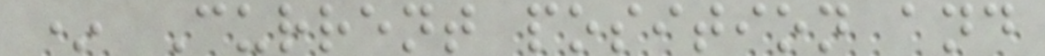* Current position and
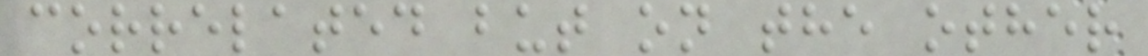correlated but on the other
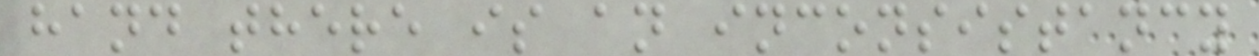hand there is an inconsistancy
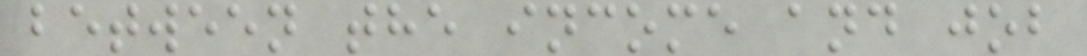between the income and job
